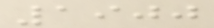1900
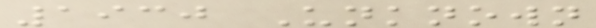1930 Unknown
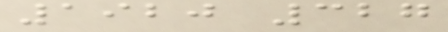1920 327
